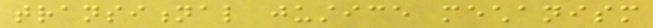transitional justice mechanism
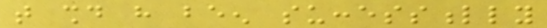that should have been successfully
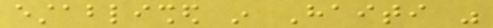established in Haiti was
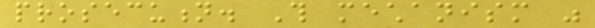prosecution. This mechanism was
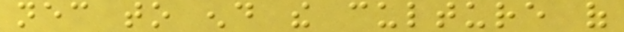necessary to end the culture of
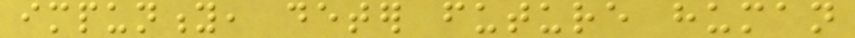impunity, deter future human
